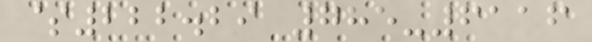$222.29 785-6116
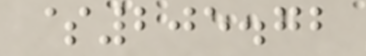$205.72
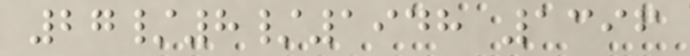27/8/1948 1396
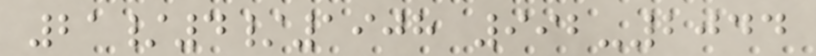21/4/1908 992-2044
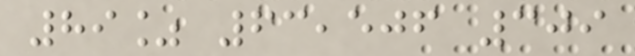89% 63,506 309
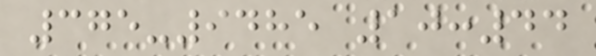375-9485 10:44
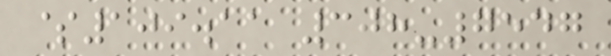$109.11 308-7547
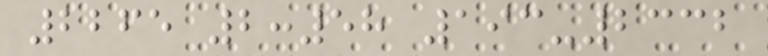2265 2:58 193-2332
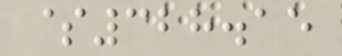$328.15
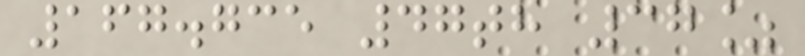167.735 47th 37%
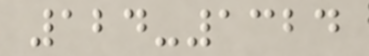124-1324
